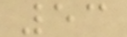53
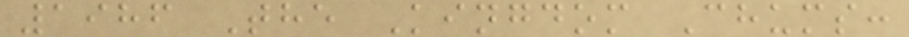1986 The Kingdom Chums:
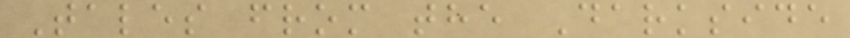Tales from the Darkside
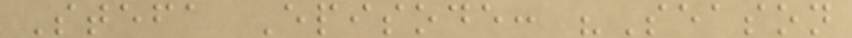Stefa Episode: "Season
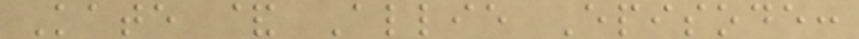Kate & Allie Episode:
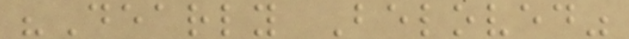"Dearly Beloved"
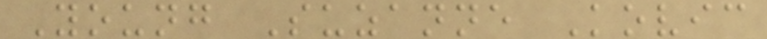Young Suzanne Kovic
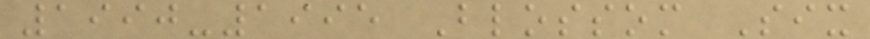1990-1995 Blossom Six
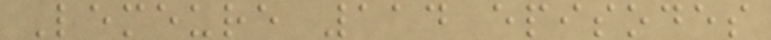Lemeure 114 episodes
